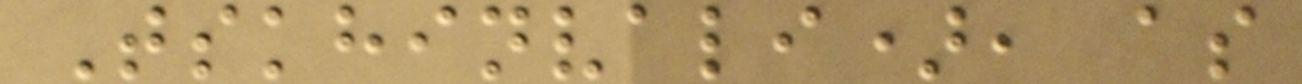Tskhinvali), as
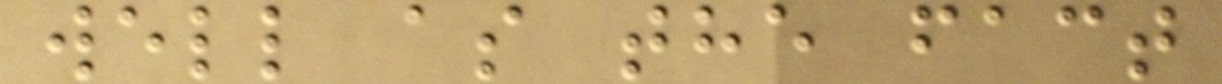well as the fact
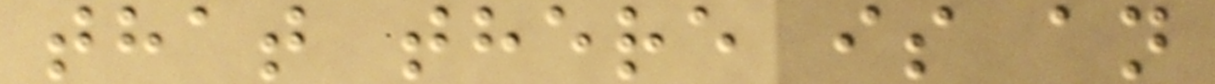that there is an
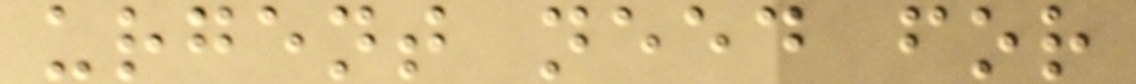urgent need for
